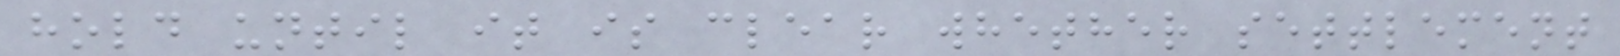hold until it is clear whether settlement
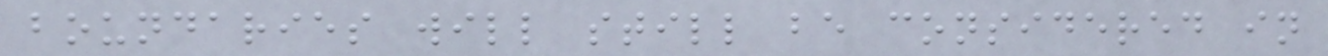boundaries will still be considered in
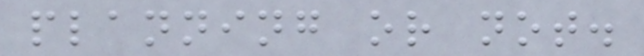planning or not.
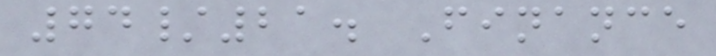74/21. Finance
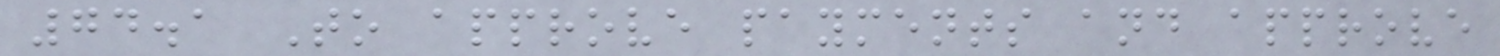74.1 To approve payments and approve
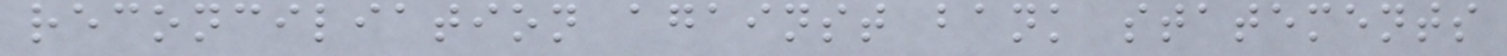reconciliation against bank statements
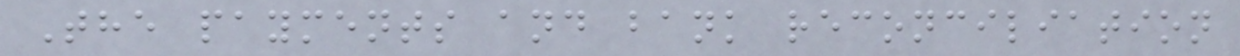The payments and bank reconciliation
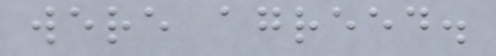were agreed.
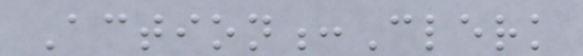Action:Clerk
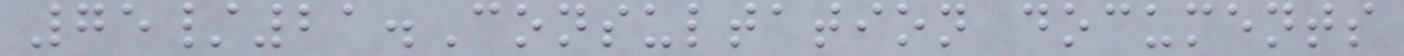75/21.Consultation documents
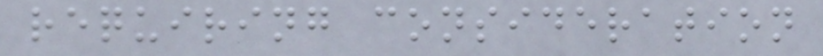requiring consideration
